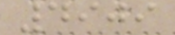4909
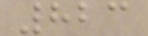823
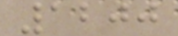1200
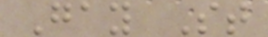Gay St
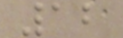12
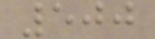500
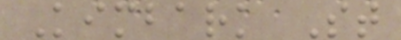Kimbark St
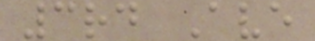3rd Ave
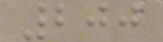200
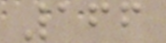166
